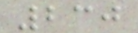230
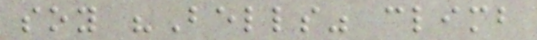soy "Bells" climb
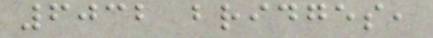6032 bridges,
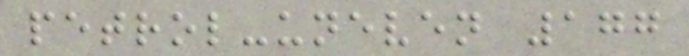petrol-uneven 177
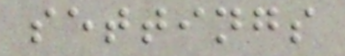settings
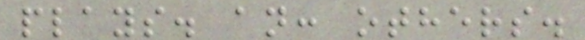plays. an: others.
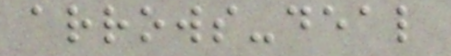arrows-deal
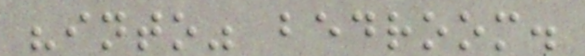"into" bedroom.
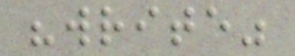"write"
